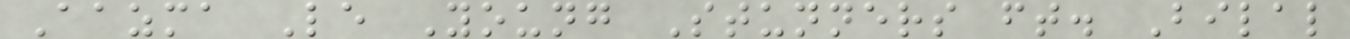Aazma Le Young Stunners ft. Bilal
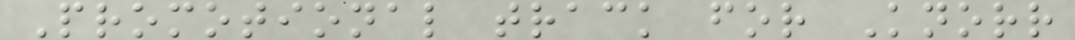Promotional track for Knorr
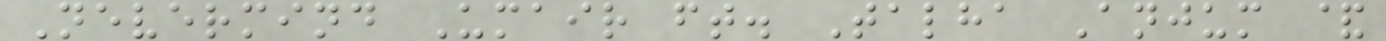Nevermind Umair ft. Talha Anjum &
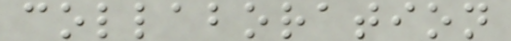collaboration
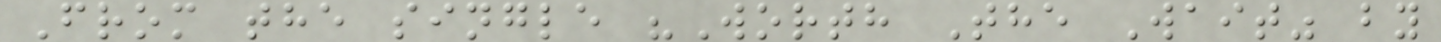From the single "Worth The Wait" by
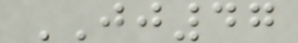JJ47
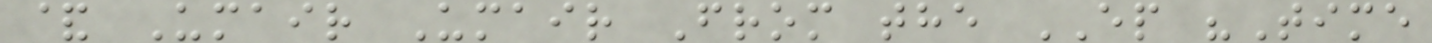& Umair Umair From the EP "Time
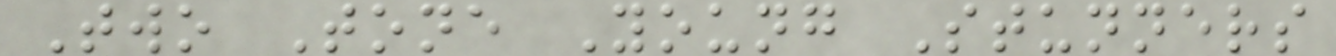Two Tone Young Stunners
